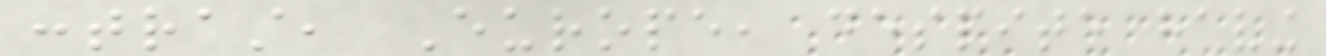contrast, Europe, despite having
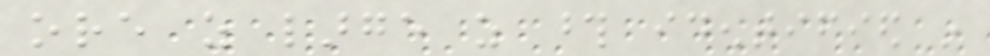ore as large as those identified in
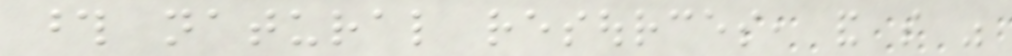those natural resources, and so was
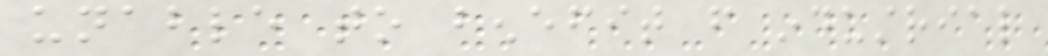unable to benefit from industrial
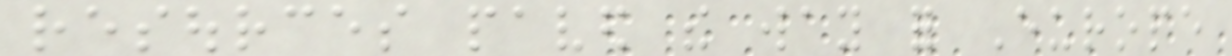resources paved the way for Europe
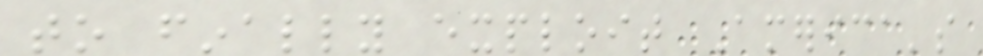to finally exploit America's
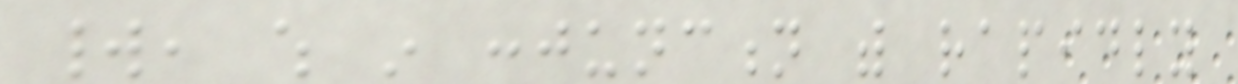world, which in conjunction with rapidly
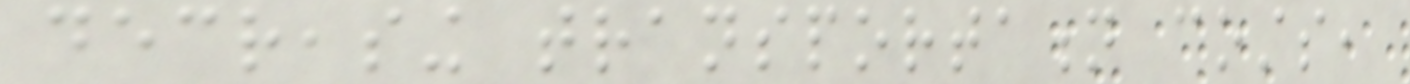decreasing transportation costs,
